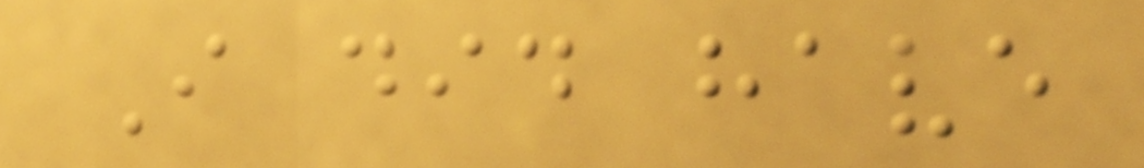I did have
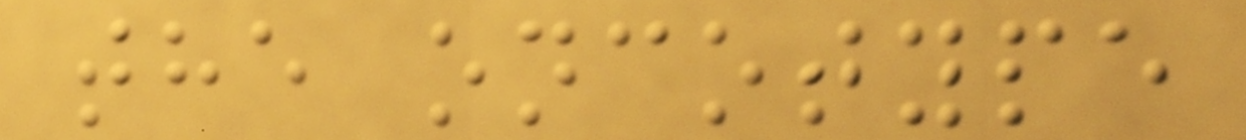the oncotype
